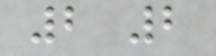2 2
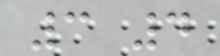3 4
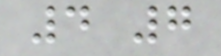4 7
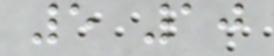5 10
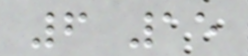6 15
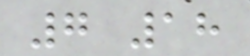7 18
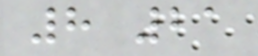8 21
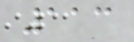113
